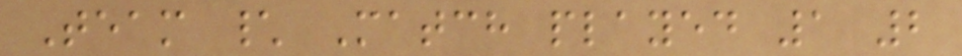Team \ Match played 1 2
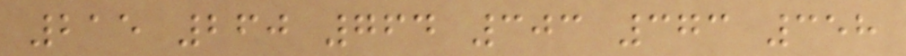215 260 764 303 373 358
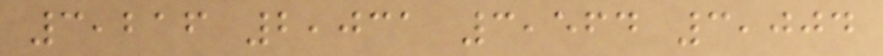3,216 2,031 3,564 3,004
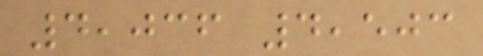4,036 4,503
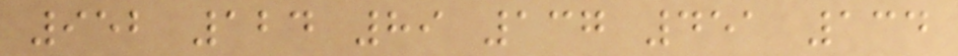952 124 89 137 451 134
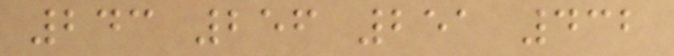243 256 251 432
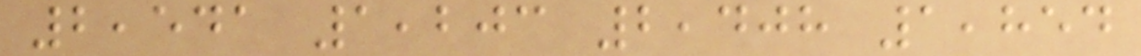2,541 1,203 2,408 1,854
